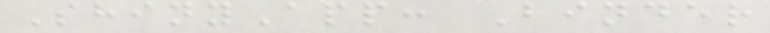ShinyApp: Binder
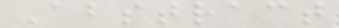Abstract
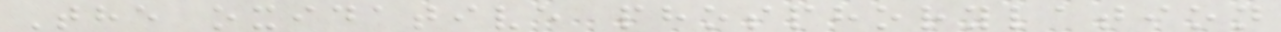The oxidative phosphorylation
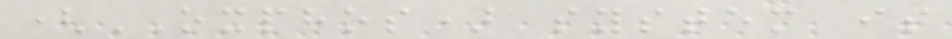(OXPHOS) system is
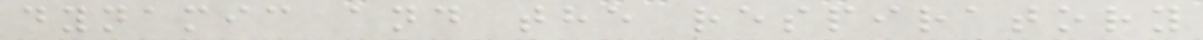dynamic and the respiratory
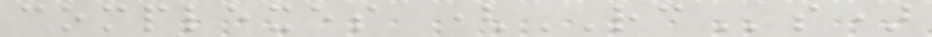complexes (RCs)
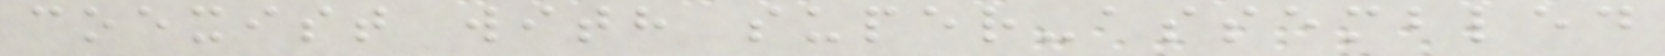coexist with super-assembled
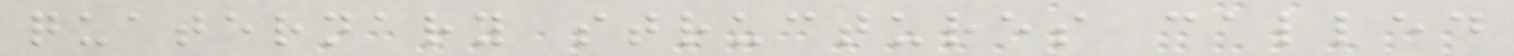quaternary structures called
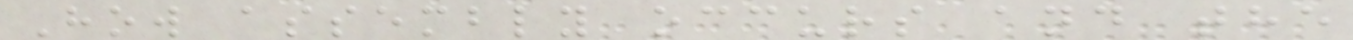How assembly occurs and the
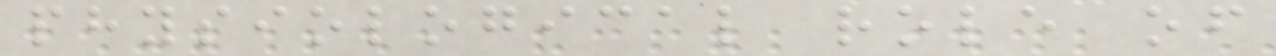physiological role of
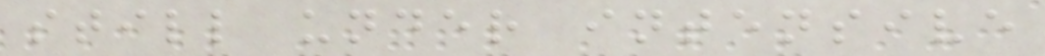still under intensive
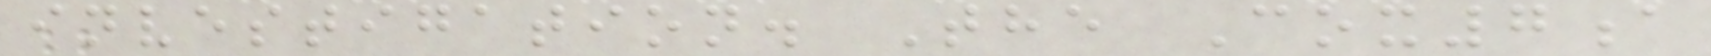investigation. The Cox7a
